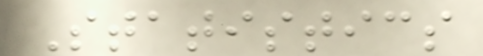Statistics
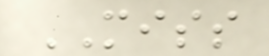MISS
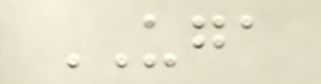UGA
